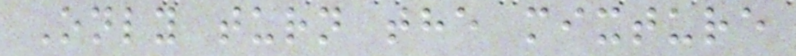Only turn the mixture
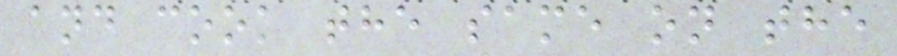and cook the same on the
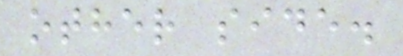other side.
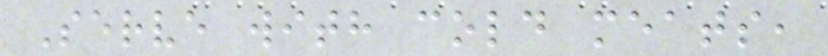Serve with cold meats,
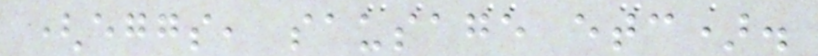(eggs, sausage etc).
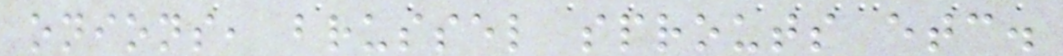onions, brussel sprouts etc.
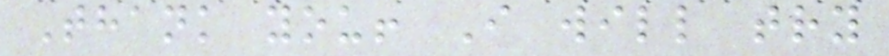Thank you! I will try
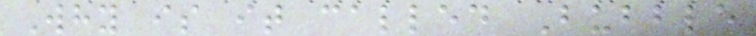Why is it called Bubble
